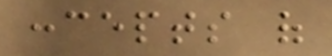concepts of
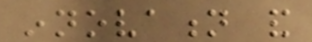innovation and
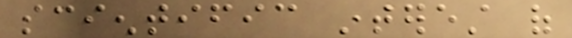scientific interest of
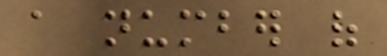a number of
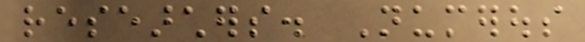researchers. Numerous
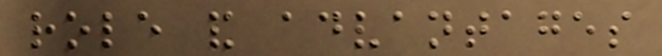role and advantages
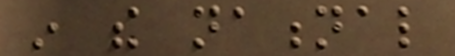in the national
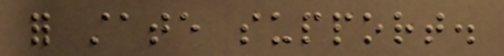for state support.
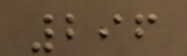296
